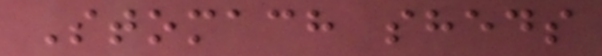Stomach sheds
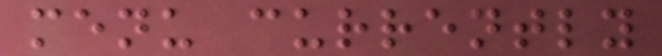menu currently
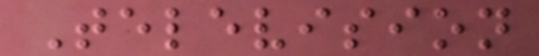Television
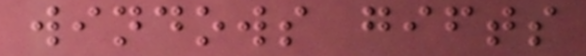windows gifts
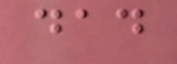dad
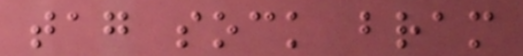tag sock bram
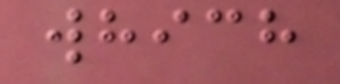which
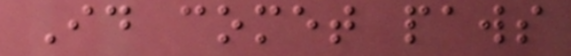Id comet paws
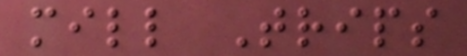mill Trips
